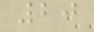20
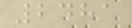2481
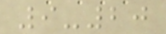9-20
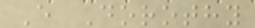E Dorothy
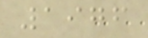1976
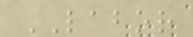LABOR
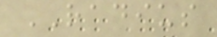RADIUS
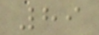89
